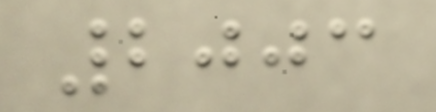2003
